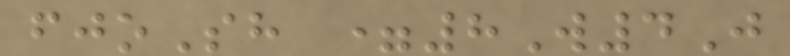fjoSh =8W4J
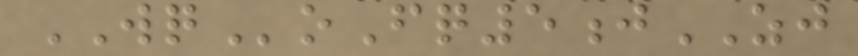WQoFq5jZJ
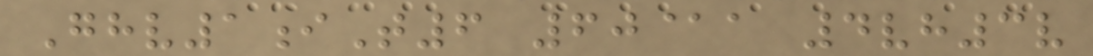Ghv1iT6 60@a 4vh3v
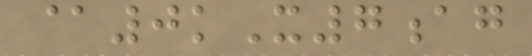@0kX7ag
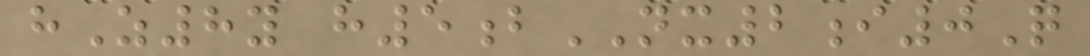hZ8y h5bNX2i0Q
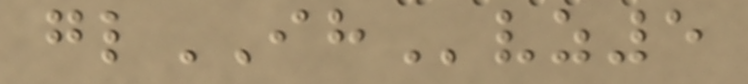glIHvz5
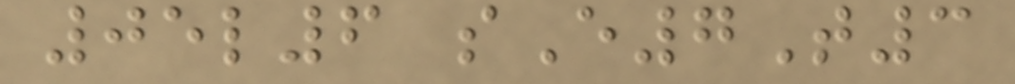05l6 sE7T3
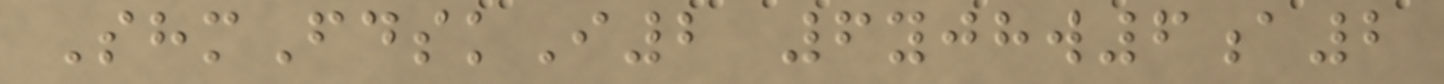ShmFdskI2 6yjhw6a2
